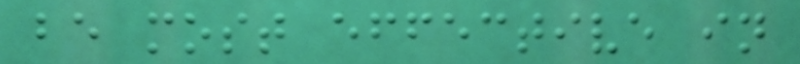be most effective in
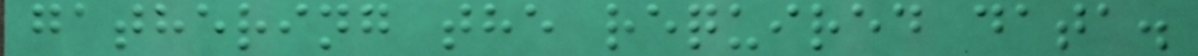gathering the required data.
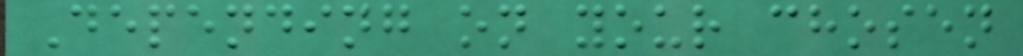Depending on your chosen
